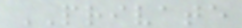PRIVATE
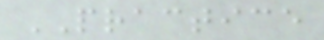PRACTICE
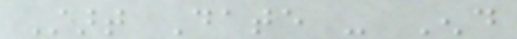Start Date - End
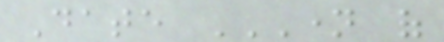Date NAME OF
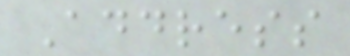Address
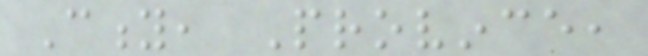City, Province,
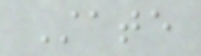State
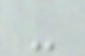-
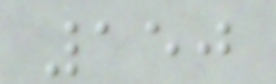150
